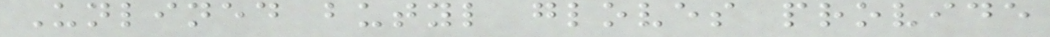Unlined butyl gloves provide
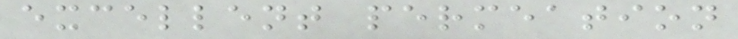excellent permeation
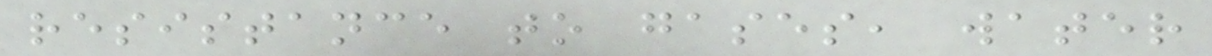resistance to gases, water
